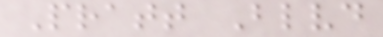Pratt Blvd
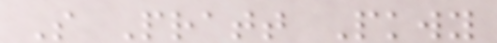S Pratt Pkwy
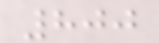800
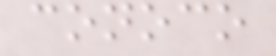conoco
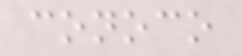conoco
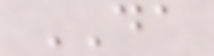DA
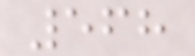568
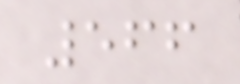566
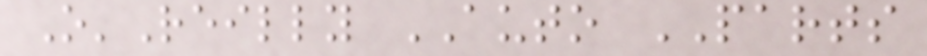O'Reilly AUTO PARTS
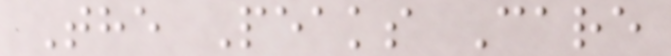The Peaks Care
